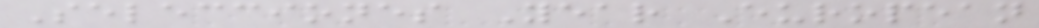Selecciones Year European
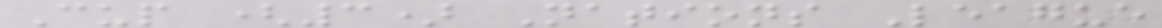Cup (3) Nations League
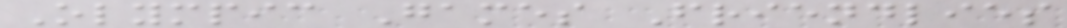Olympic Games Friendlies
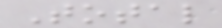Total
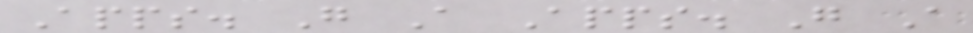Apps. G A Apps. G A
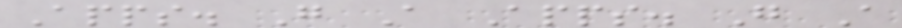Apps. G A Apps. G A
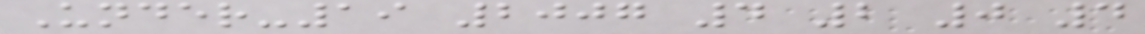Under-19 2007 4 2 0 4
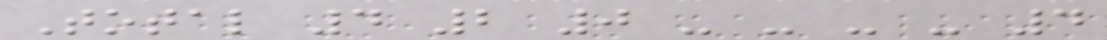Total 4 2 0 - - - - 4
